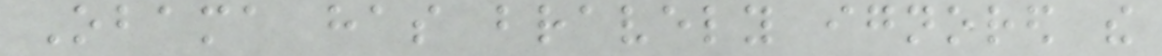Obama has bravely ignored the
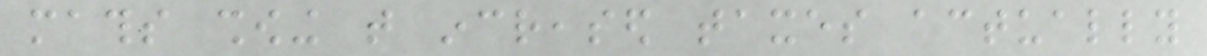maths showing that increased taxes actually
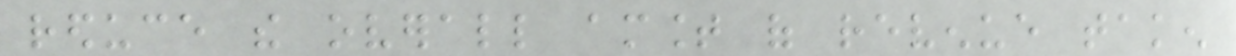reduce the overall amount of revenue taken
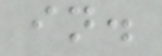in.
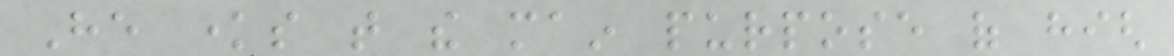He knows that the main purpose of high
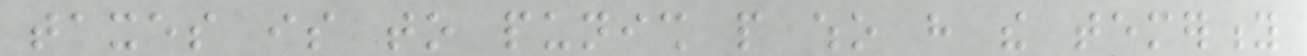taxes is to punish people who have the temerity
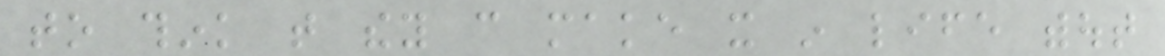to think that they can make it in life without
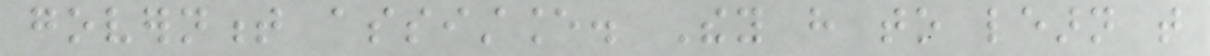government assistance. They have to learn that
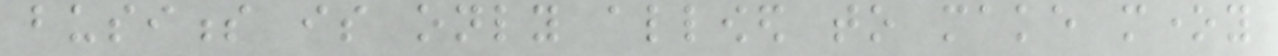business is only allowed to make money
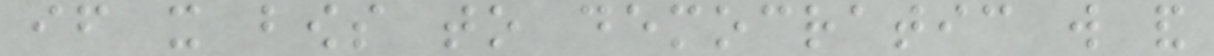if it bows to democratic will and
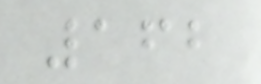162
